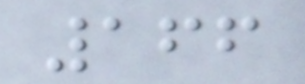166
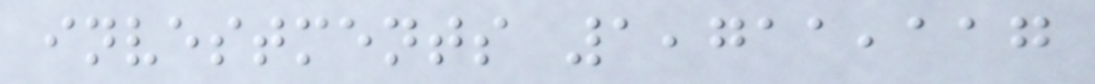investments 1,711,117
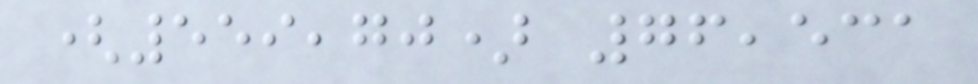(559,70) 76,531
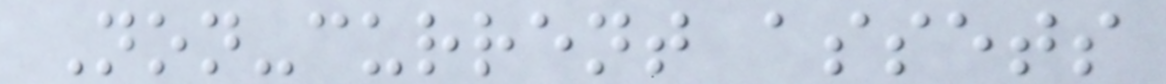Non-current assets
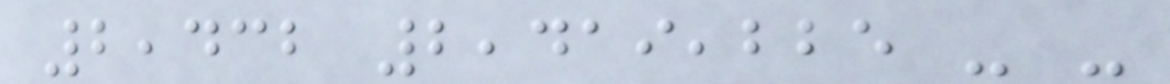2,432 2,419,225 - -
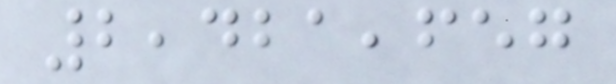2,421,657
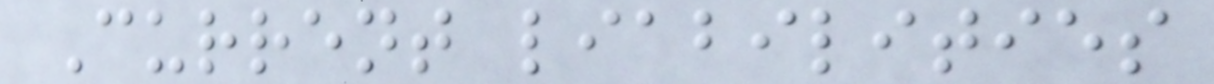Current liabilities
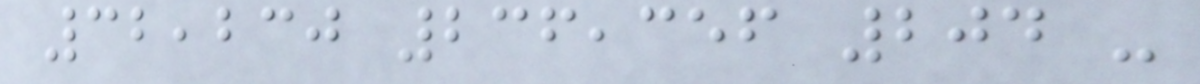32,230 236,356 204 -
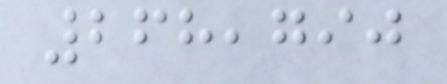268,790
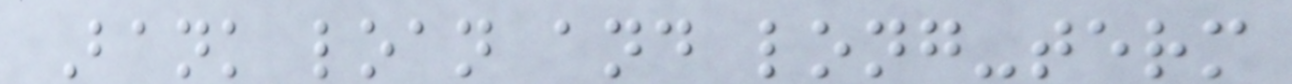Bank loan and long-term
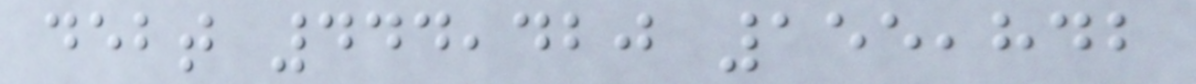debt 444,420 155,842
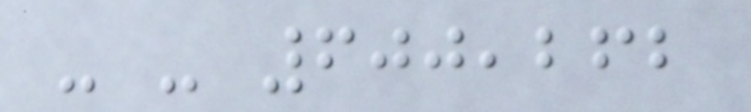- - 600,262
